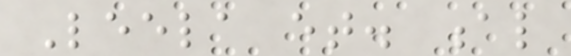Leela et. al
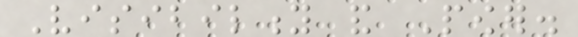Visibility and Power.
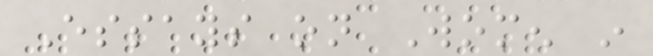Essays on Women in
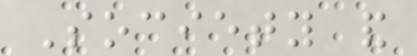Society and
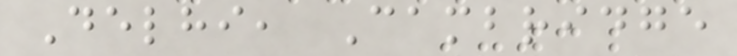Delhi, Cambridge
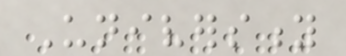University
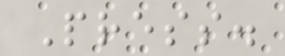Press.
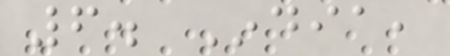6. India,
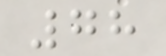78
